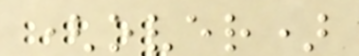(over)
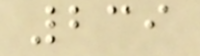239
